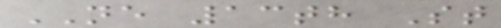NE 13th St
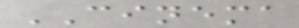CINEMA
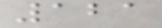121
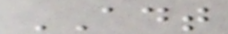ADT
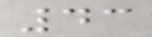43
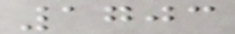1703
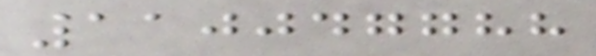110047788
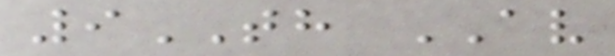9TH AV
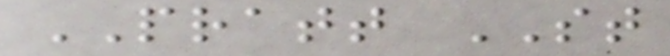PRATT ST
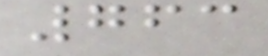763
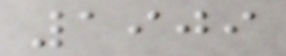1909
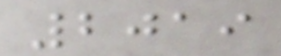2019
